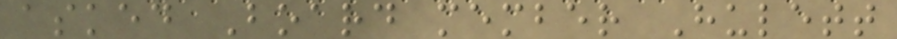asked Board member Hulett
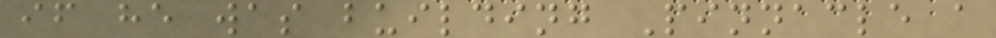if he was building Pinnacle a
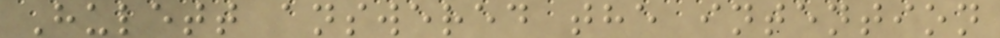Hulett answered the intention
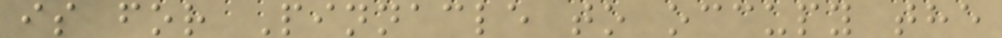is for Pinnacle to occupy the
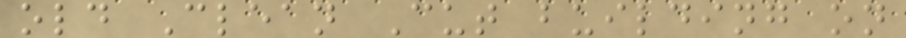old Clean Cut building on
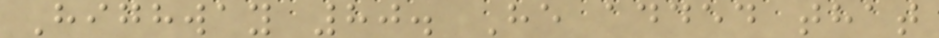Highway 80. He added that
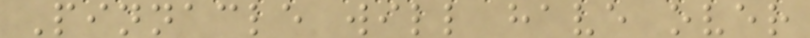Pinnacle will have over
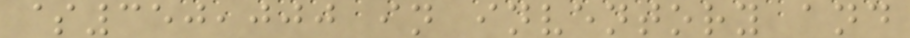$350,000 in inventory and
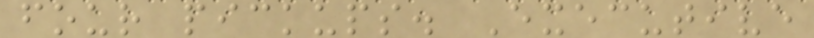four pickups. Executive
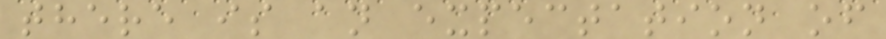there is an expectation of
